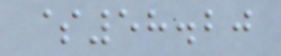$58.20
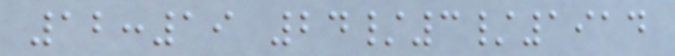12:19 24/3/1914
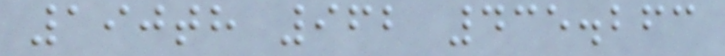190th 962 435.263
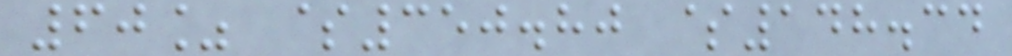60% $350.80 $148.34
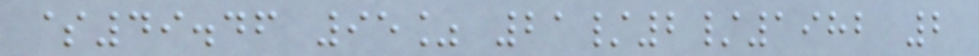$49.46 95% 21/2/1982 2
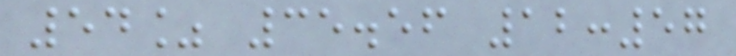54% 35.56 12:57
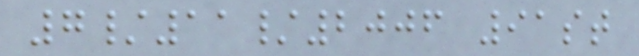7/11/2006 91st
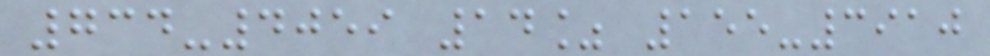734-4059 14% 155-3910
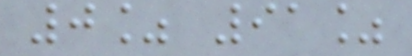0% 91%
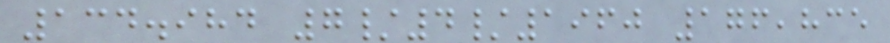134.984 7/4/1960 176,835
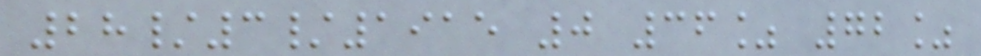28/3/1915 0 36% 72%
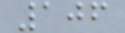106
